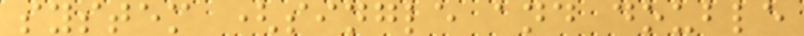system (single and double
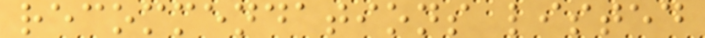recommendations listed
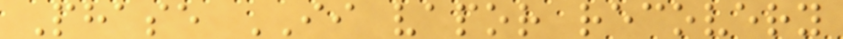Phase II vapor recovery
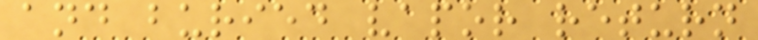and buried vapor return
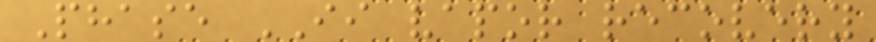Phase II vapor recovery
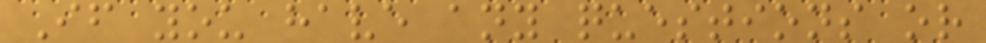If you have any questions or
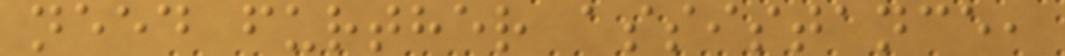need further assistance,
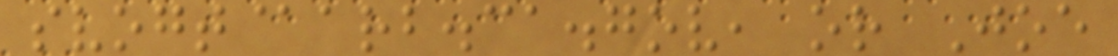svogt@arb.ca.gov, or Joe
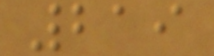219
